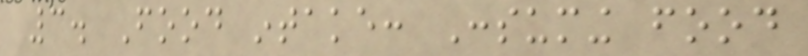3. Food intake: Consuming food
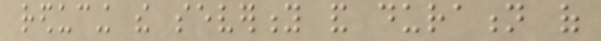reducing the severity and duration of
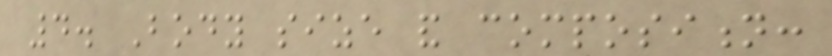4. Body size and composition:
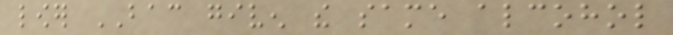lower BAC given the same alcohol
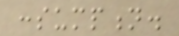consumption.
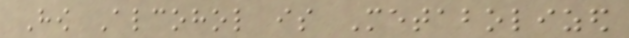How Alcohol is Metabolized
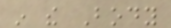in the Body
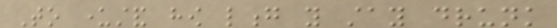To understand how long you stay drunk
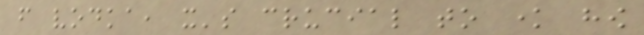from vodka, it's crucial to know how
